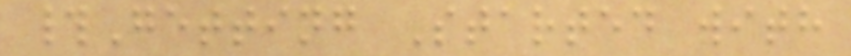#Getting Started with
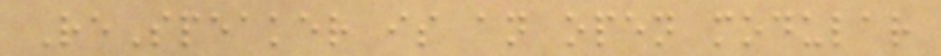ReSpeaker is an open modular
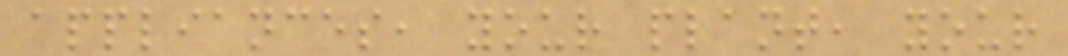appliances, your plant, your
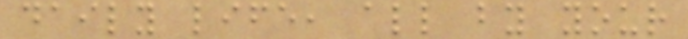daily life, all by your
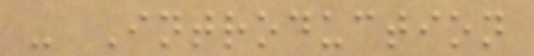- Introduction
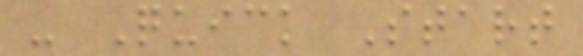- Quick Start
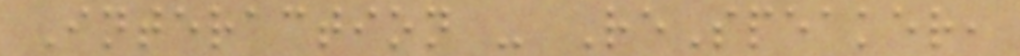Interaction - ReSpeaker,
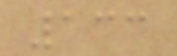133
